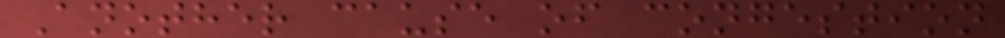Another cause of congestion
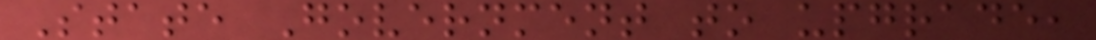State Government to upgrade,
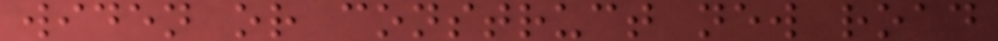widen or construct new road
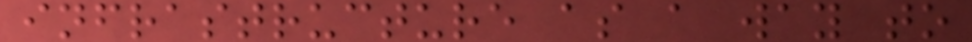infrastructure as a way to
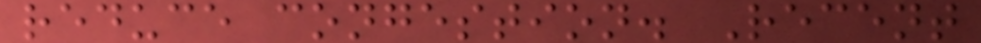reduce congestion. Recent
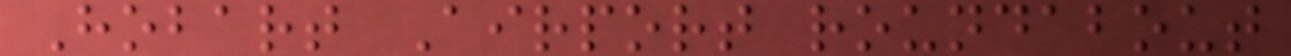Hobart Airport roundabout
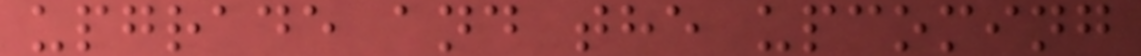upgrade and the upcoming
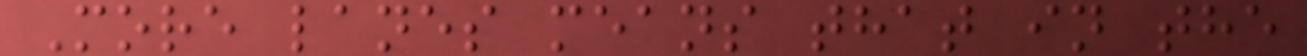More lanes means that in the
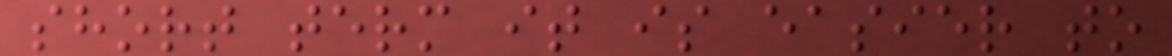short term it is easier to
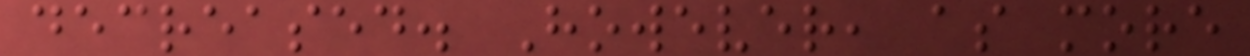decreased. However, as more
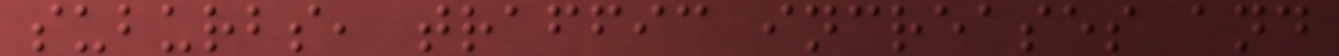suburbs, traffic increases and
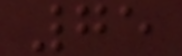75
